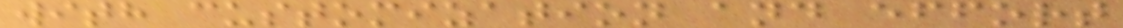with customization and effort
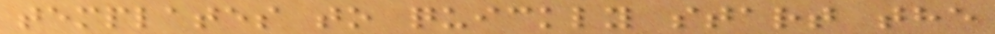templates to quickly start the
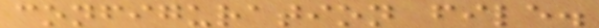configuration file.
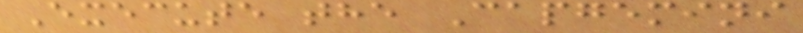Execute the Capgemini
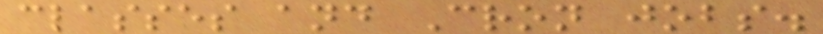classes and Cron jobs.
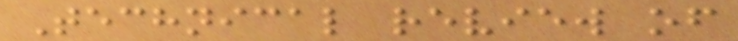Technical review of
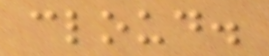cloud.
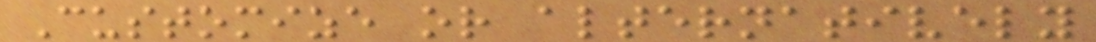Customize or alternatively
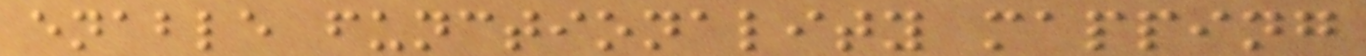enable functionality mapping
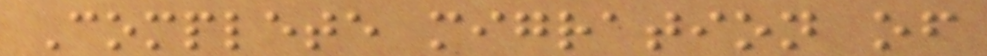Complete migration of
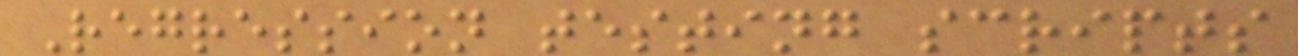Regression testing scripts
